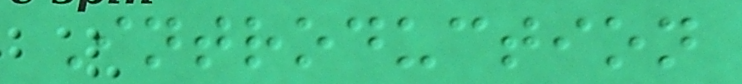Introduction
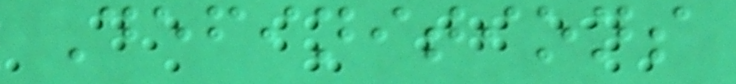Definitions
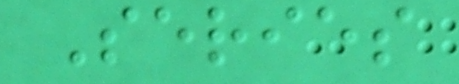Series
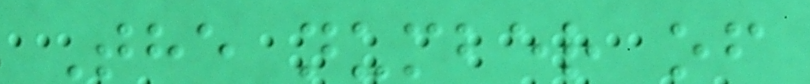The number of
